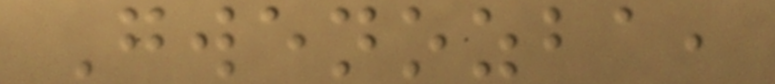Gwenozba,
